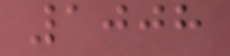1008
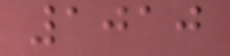1010
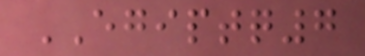EGIPTQ7
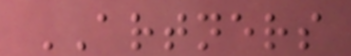ARTNERS
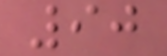90
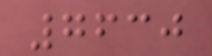7630
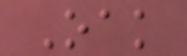Oak
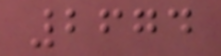2674
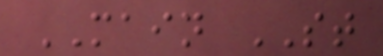MAIN ST
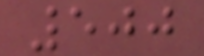500
